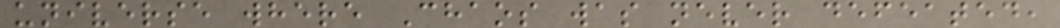universe where Chaos was never defeated,
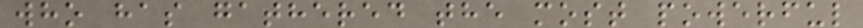who has gathered the most powerful
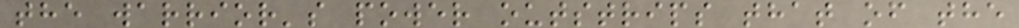the warrior's power outstrips that of the
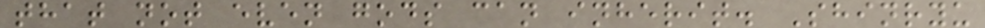that not even gods can inherit. Shinryu
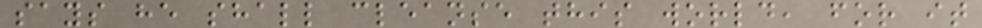says he shall cleanse this world, for it
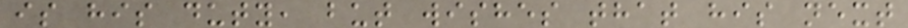is his duty, but wishes that his next
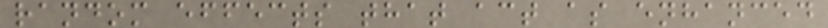random effects that act as enhanced
